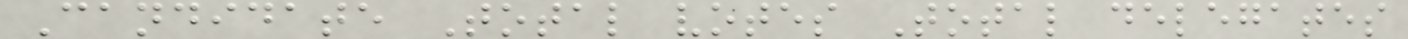Candidate Total votes Total delegates
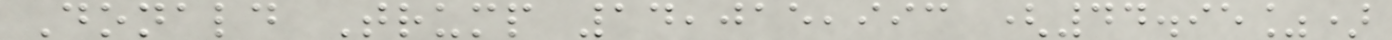Donald Trump 14,015,993 (44.95%)
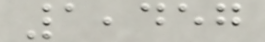1,457
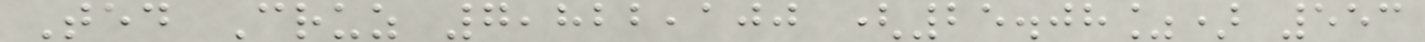Ted Cruz 7,822,100 (25.08%) 553
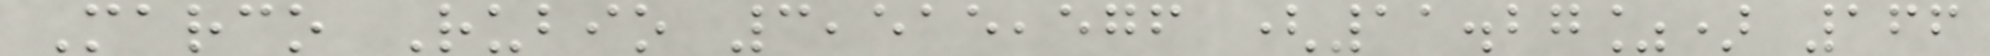Marco Rubio 3,515,576 (11.27%) 166
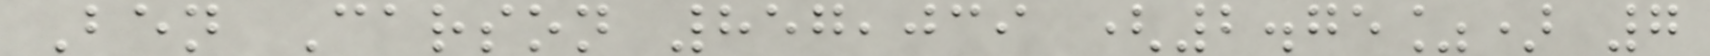Ben Carson 857,039 (2.75%) 7
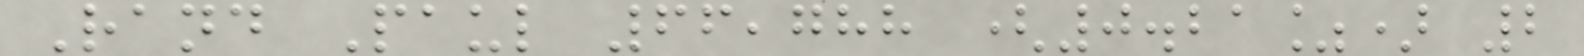Rand Paul 66,788 (0.21%) 2
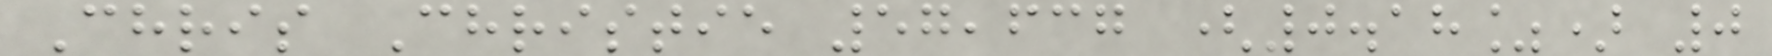Chris Christie 57,637 (0.18%) 0
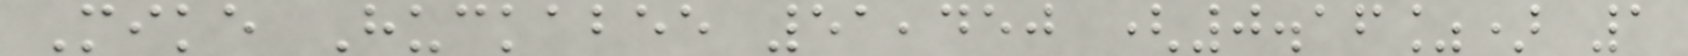Mike Huckabee 51,450 (0.16%) 1
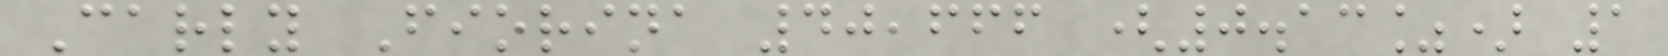Carly Fiorina 40,666 (0.13%) 1
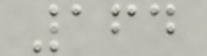164
